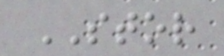STOR
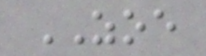ZOE
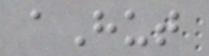aHut
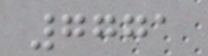7771
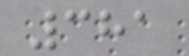381
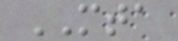MTA
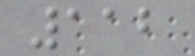112
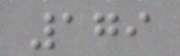179
